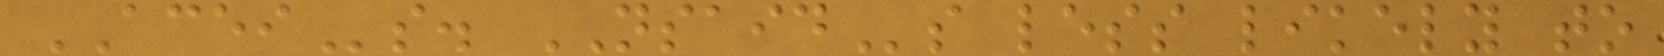ACEIs. NSAIDs less likely to
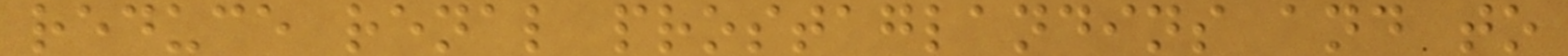reduce renal prostaglandins and to
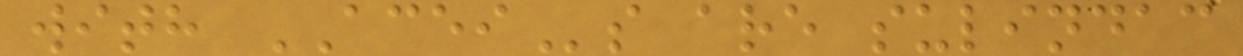with ACEIs are sulindac
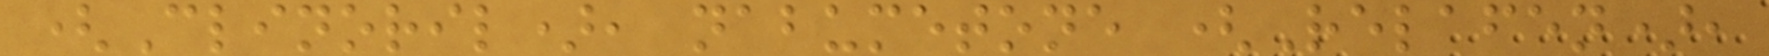(Clinoril), nabumetone (Relafen),
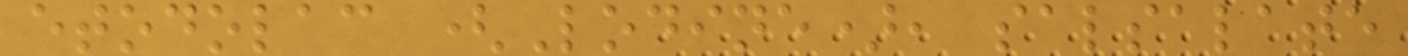etodolac (Lodine), salsalate
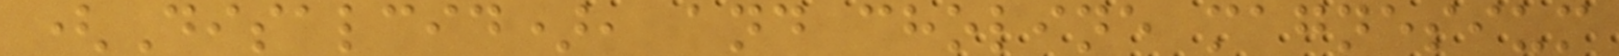(Disalcid), and choline magnesium
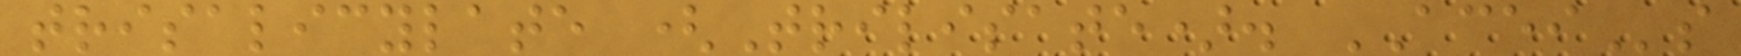trisalicylate (Trilisate). ACEIs
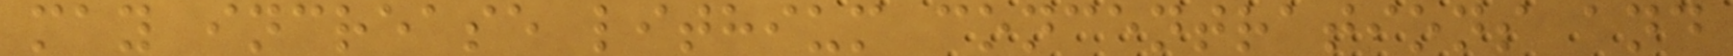may increase lithium concentrations and
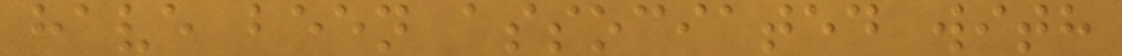have been associated with
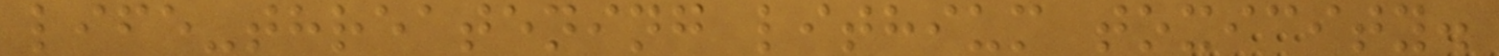life-threatening lithium toxicity.
